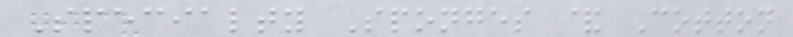Specialty Sponges & Cotton
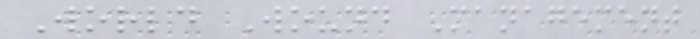World Wound Management
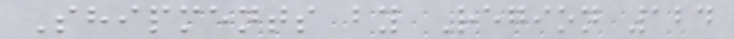Shipments by Region 124
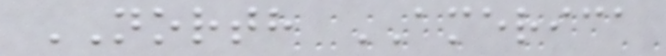NORTH AMERICA
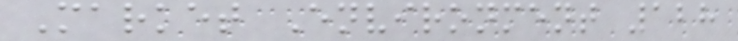Market Environment 128
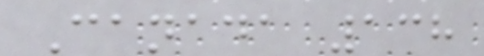Canada 138
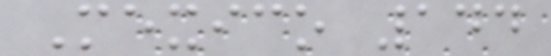Mexico 144
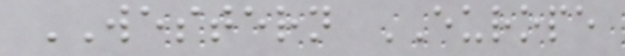WESTERN EUROPE
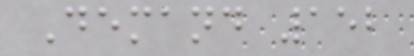Demand 152
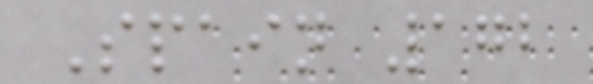Spain 172
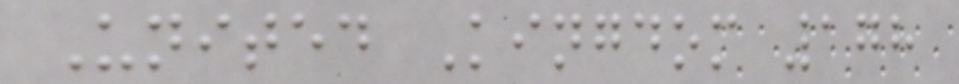United Kingdom 178
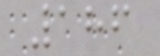186
